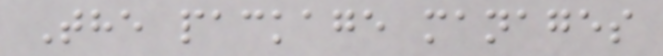The package manages
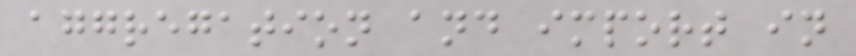aggregation and import in
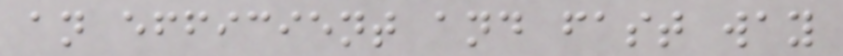an efficient and fast way
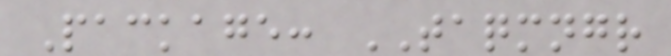Package: TAQMNGR
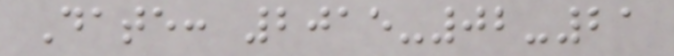Date: 2015-02-21
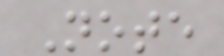Note
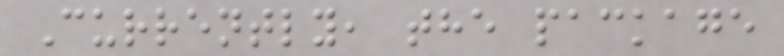Currently, the package
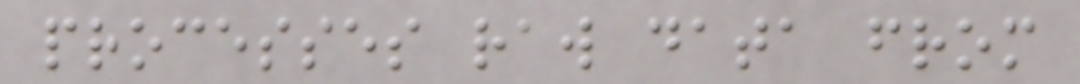processes raw data from
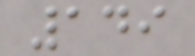149
